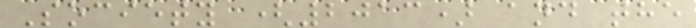Society (2013) and the
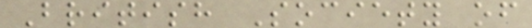British Society of
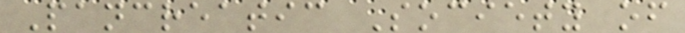Pancreatic Society of
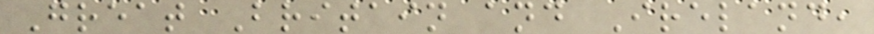Great Britain and Ireland,
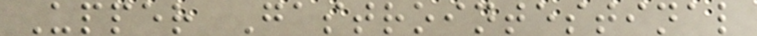Upper Gastrointestinal
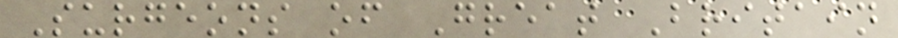Surgeons of Great Britain
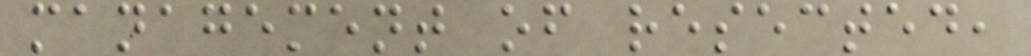management of resected,
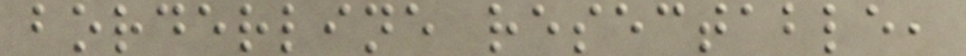borderline resectable,
